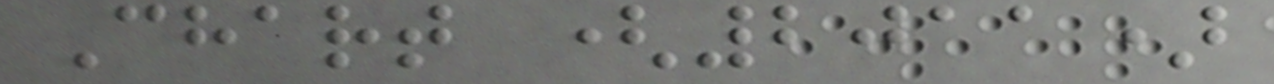Chart (2011)
